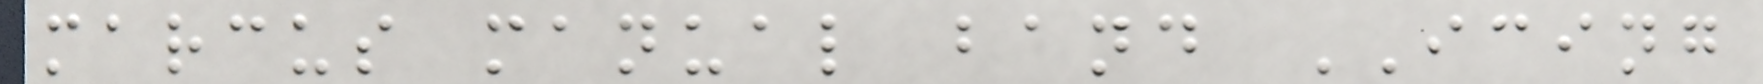marcus manual band ICING
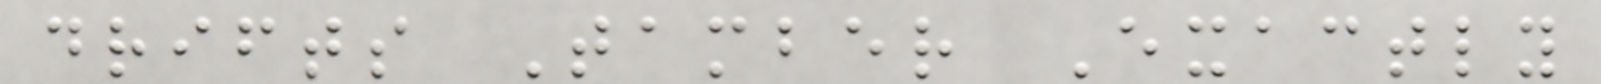drifts Tamber Exactly
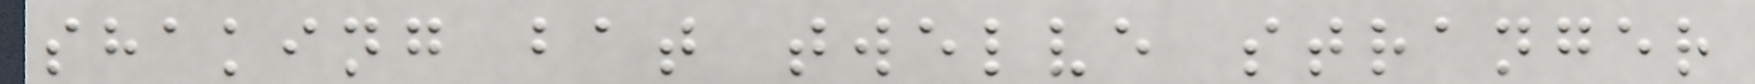shaking bat twelve stranger
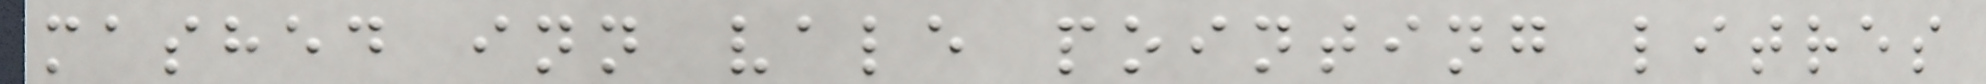mashed inn vale pointing litres
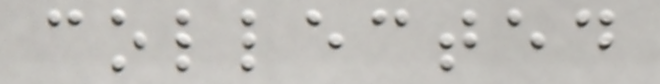collected
